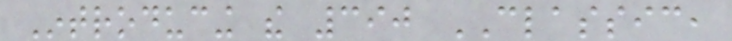Introducing the 390 CLASSIC,
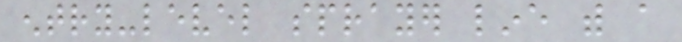entry-level sprayer line with a
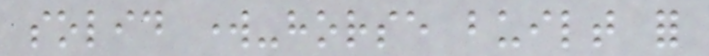solid work-horse built for
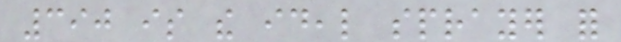390 is the ideal sprayer for
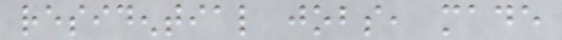residential jobs, made
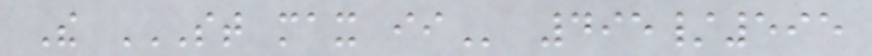The ST MAX II 495/595
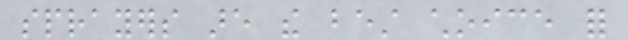sprayers are the best choice for
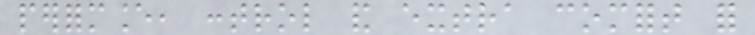performance, control and extra comfort for
